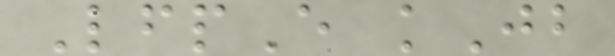LfpE kJb
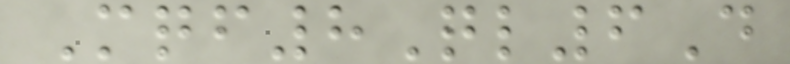Mqf8Ql6D
